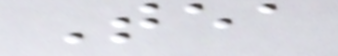Tea
